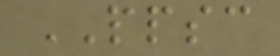PPSC
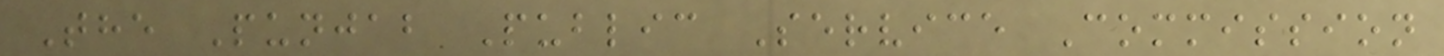The Punjab Public Service Commission
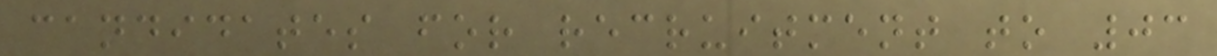candidates for recruitment to 03
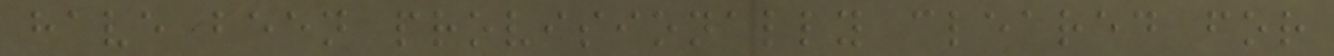have been provisionally cleared for
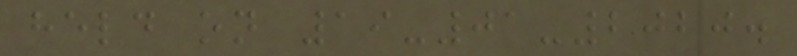held on 19-01-2020.
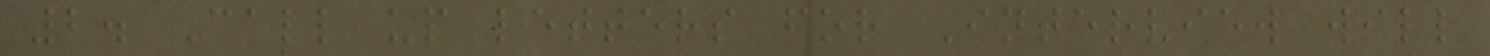2. Call up letters for Interview will
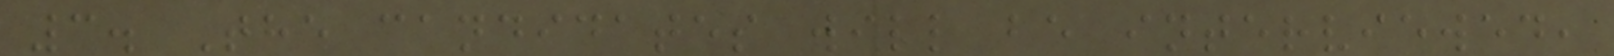3. The candidates will be interviewed,
